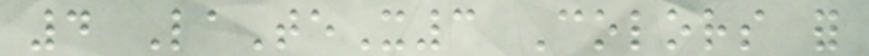4 LaTeX3 Colors for
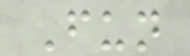Fun
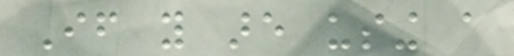If you are using a
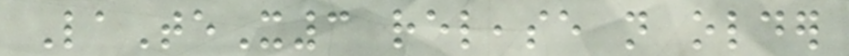LaTeX3 release not older
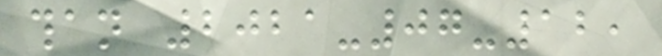than 2021-07-12,
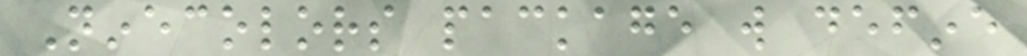Ninecolors package will define
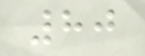80
